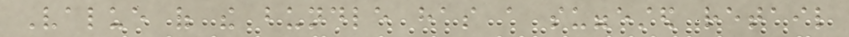Value of the bundle has a suggested retail
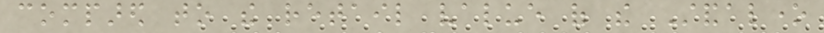compared to the retail value of the Standalone
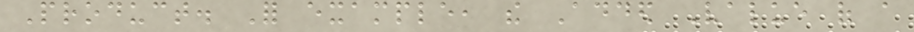Product. For example, the Added Value of a
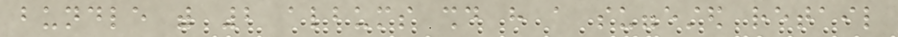bundle with 2 albums should have a suggested retail
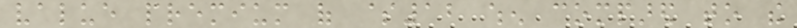value premium of $12 when compared to the
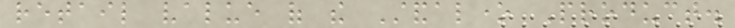retail value of the Standalone Product.
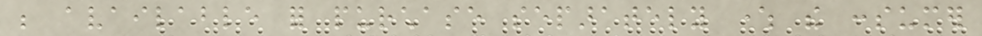be available for purchase separately where the consumer
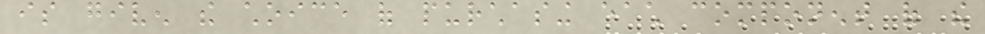is given the choice of purchasing each component of the
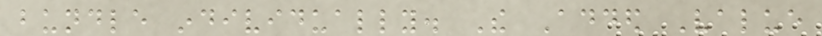bundle individually. The Added Value
